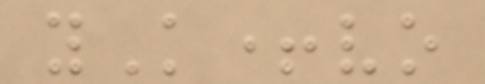yK+vo
